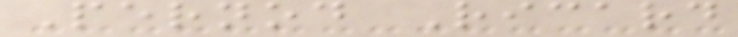Pernod Ricard
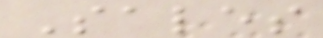Sales
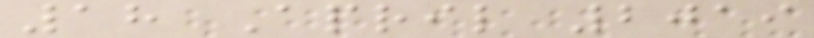18 April 2019
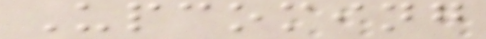Upcoming
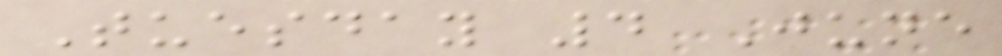Tuesday 4 June
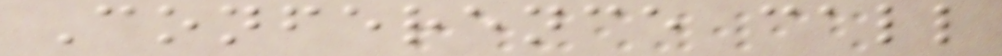Conference call
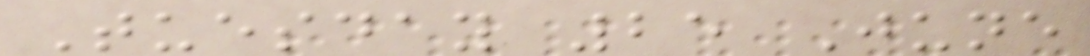Tuesday 25 June
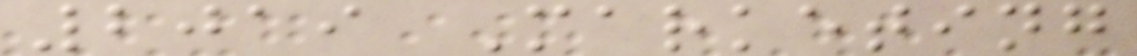2019 Marketing
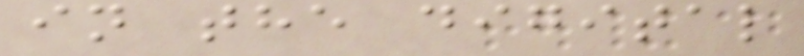in the digital
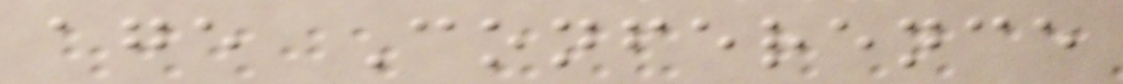age Conference
